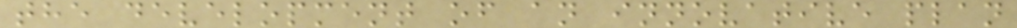the development of an innovative plan
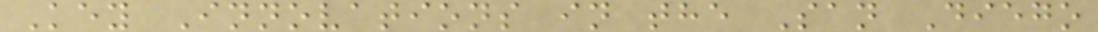Key Innovations in the San Diego
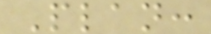Plan:
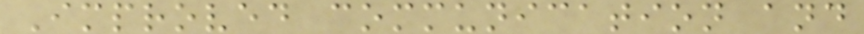Improved communication and
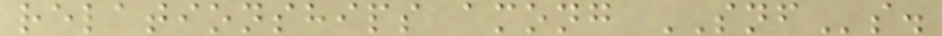relationships among SNFs.
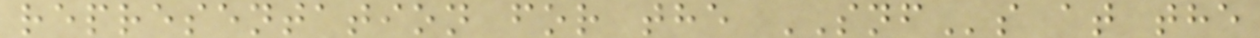representation for the SNFs at the
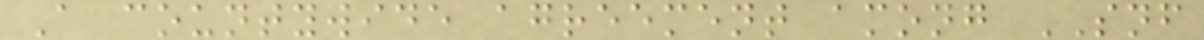A countywide agreement among SNF
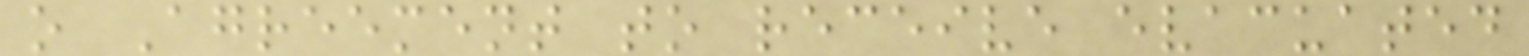o Agreement to receive evacuated
